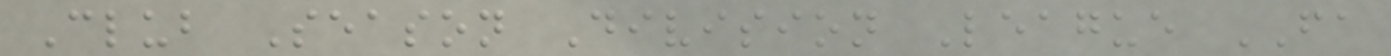Club Season Division League FA
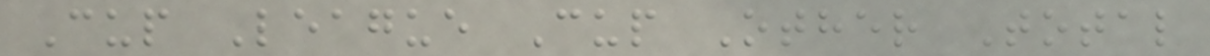Cup League Cup Other Total
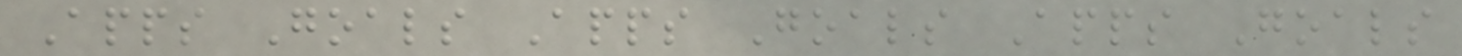Apps Goals Apps Goals Apps Goals
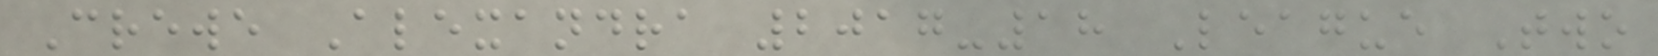Crewe Alexandra 2017-18 League Two
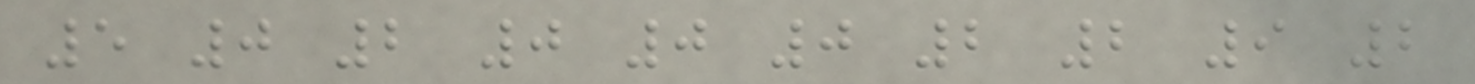5 0 2 0 0 0 2 2 9 2
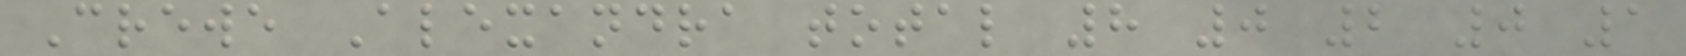Crewe Alexandra total 8 0 2 0 1
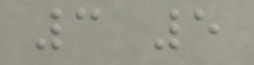3 5
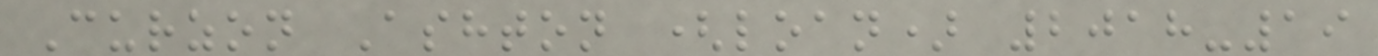Curzon Ashton (loan) 2018-19
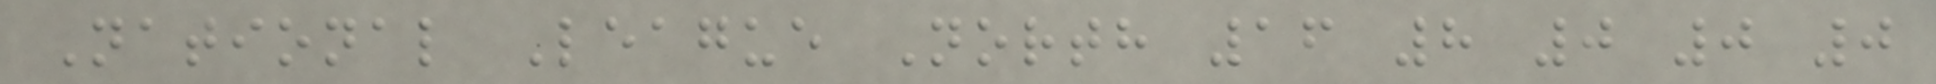National League North 16 8 0 0 0
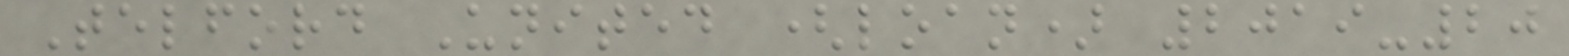Telford United (loan) 2019-20
